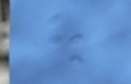out
